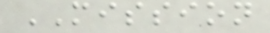MISSION
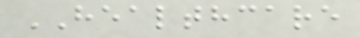HEALTHCARE
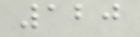120
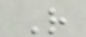R
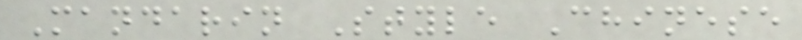Mandarin Style Chinese
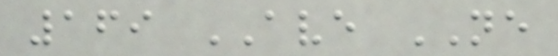169 AVE NE
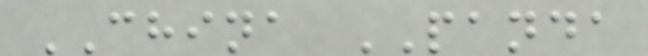CHINA PANDA
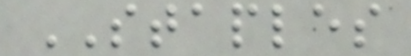STAPLES
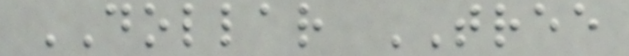DOLLAR TREE
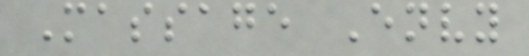Massage Envy
